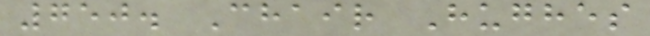750. Chair Hughes
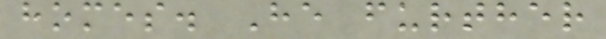homes. He further
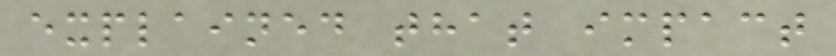explained that impact
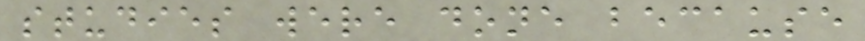studies were done because
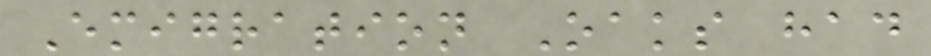Emigration Oaks had
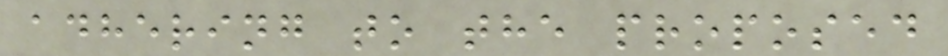adhering to the proposed
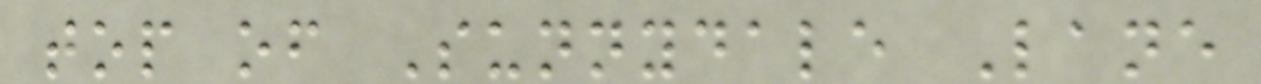top of Sunnydale Lane
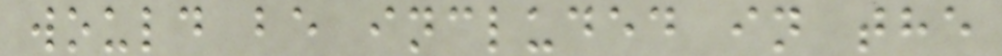would be included in the
